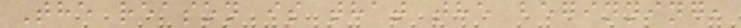The reason is that the beginning,
